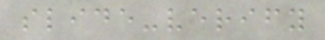slide-verify
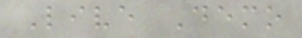Live Demo
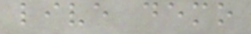live demo
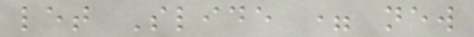let Slide = new
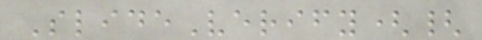SlideVerify({
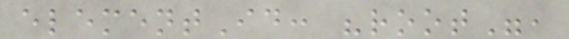elementId: "root",
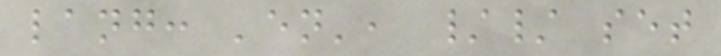lang: 'en', // set
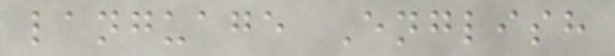language English
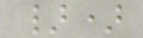})
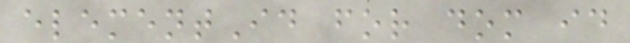elementId for dom id
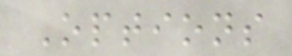Options
